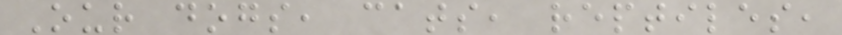Our dogs, cats, reptiles,
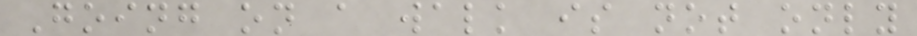Going on a walk is not only
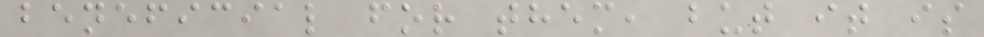beneficial for them, but it is
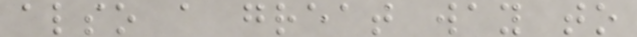also a great way to
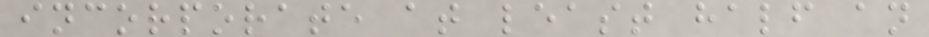incorporate at least half an
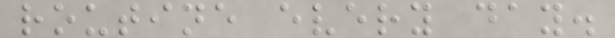routine every day.
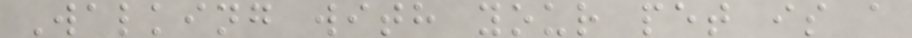Walking with your pet is a
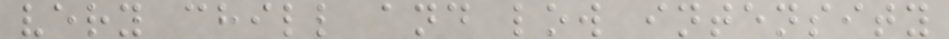very chill and low intensity
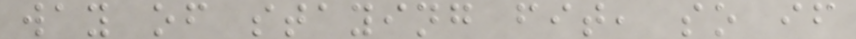way of staying fit, so if
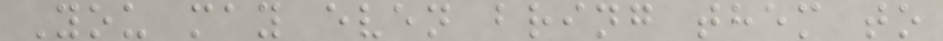You may even bring them to
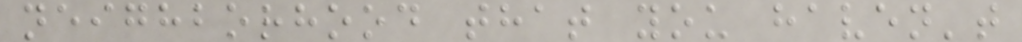neighborhood that you haven't
